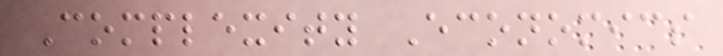Complexity Economics
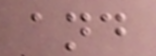and
